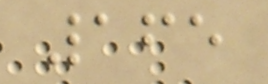165
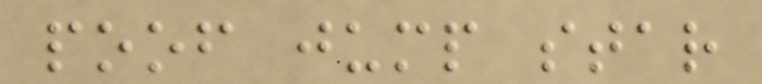poof jump star
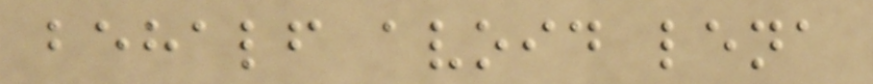behalf avoid lena
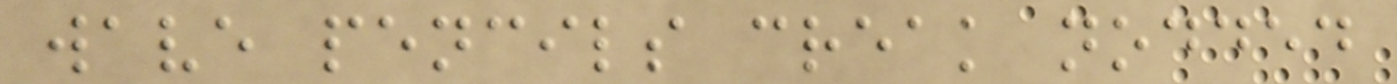wave pencils creak nodded
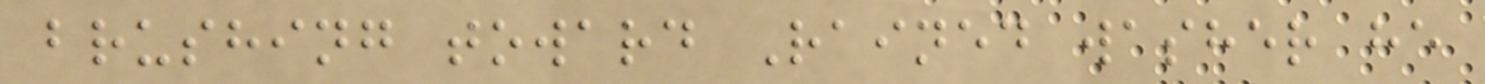brushing toward Rained washer he
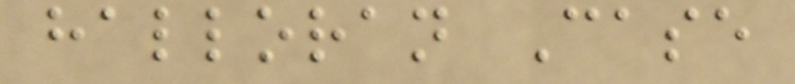halloran Case
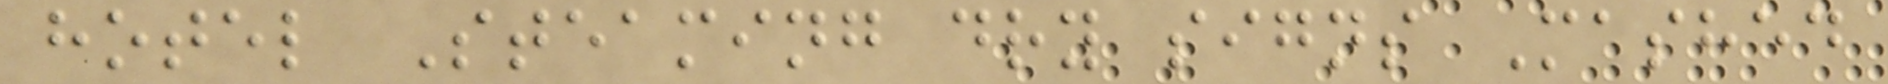hotel Steaming dry signs Mashed
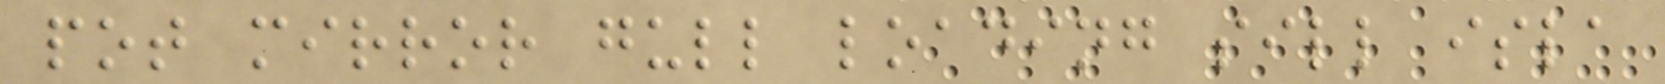pot mirror gull loading sill isla
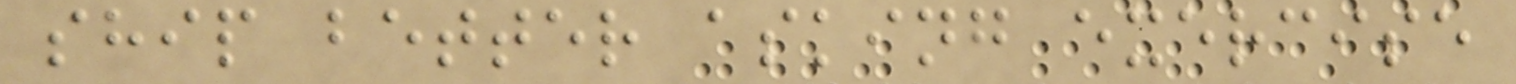ship better asking exercise
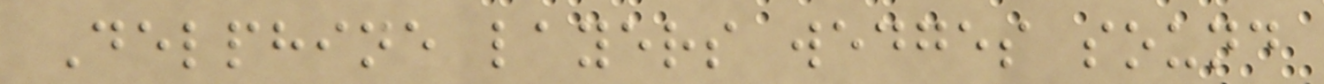Delphine layers wedges sound
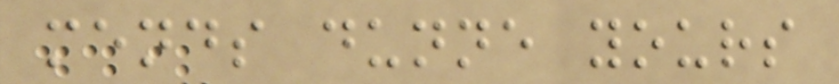mends dunne yours
